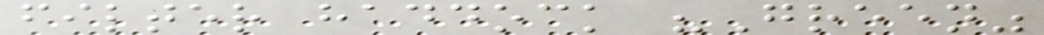filter haddock "Green"
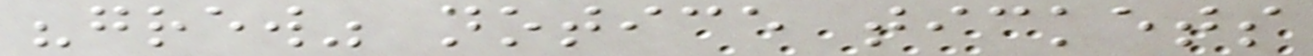"grew" notice tickets
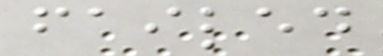failed
